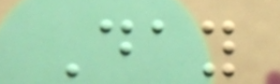Day
